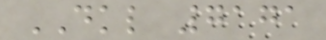DKL 7171
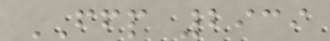FFP 2939
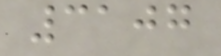3107
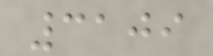3109
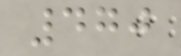470
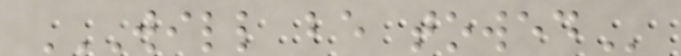WILL BE TOWED
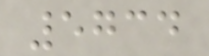5734
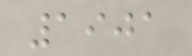1901
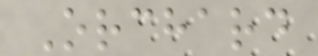Orchard
